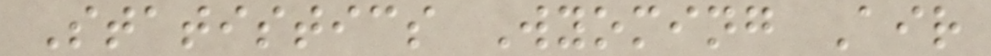Statistics Wyoming Air
